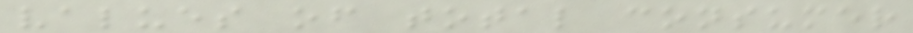values of total consumer
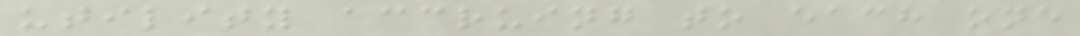utility accruing to each one
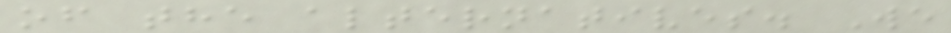of the alternatives. We
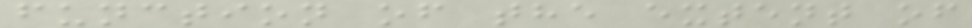function of the extent of
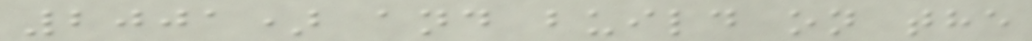2001) and build on the
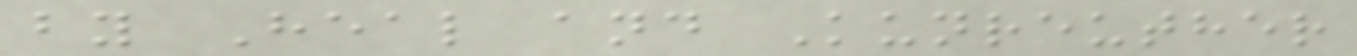by Heal and Kunreuther
